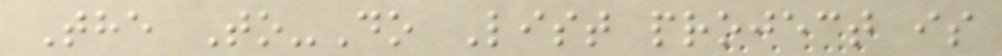The To-Do List project is
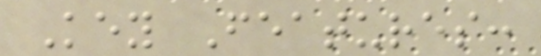Key Features:
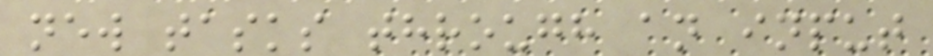new tasks through an input
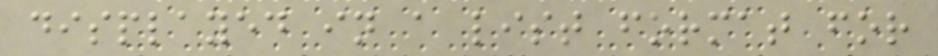displayed in a list format for
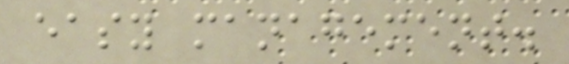easy management.
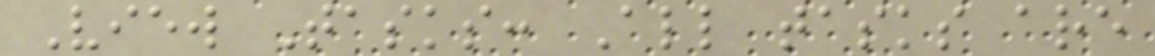View Tasks: All tasks are
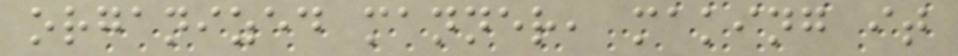organized manner, making it
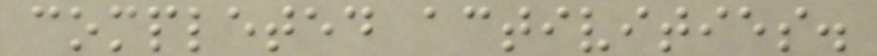completed activities.
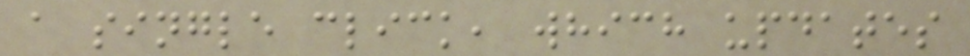a single click, which updates
